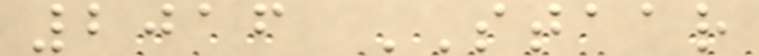2016 STAAR
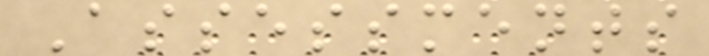Assessments
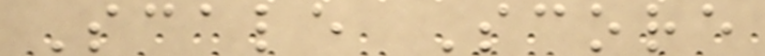Scale Score
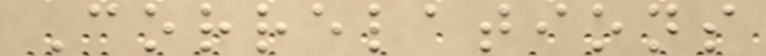Correlations
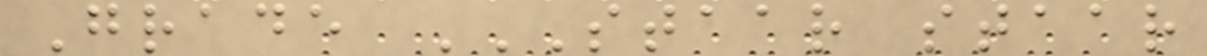Grade STAAR STAAR
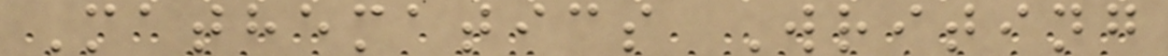Mathematics Writing
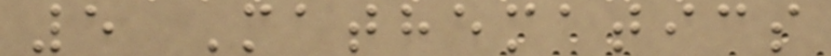5 Mathematics
